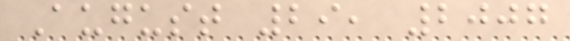August 29, 2007
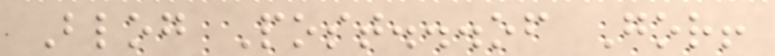Blog Post...of Gor!
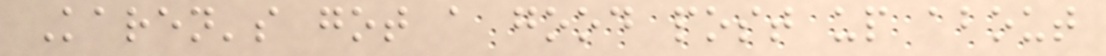Karen's got a good post up about
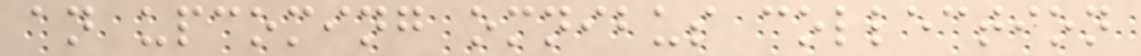an upcoming omnibus collection
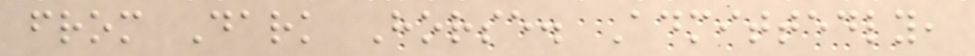from Dark Horse. Admittedly,
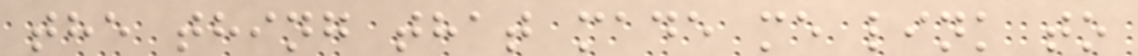the thing that made me link to
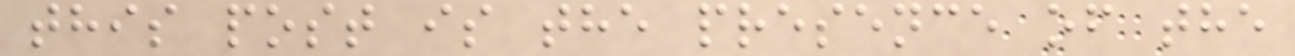this post is the presence of the
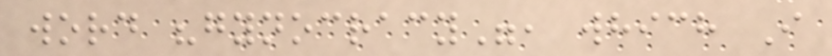word "gynocracy", which I
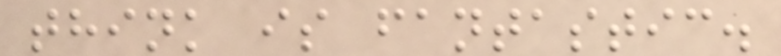think is fantastic.
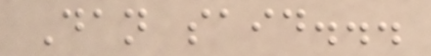Dan said...
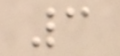3
